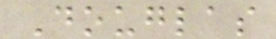Douglas
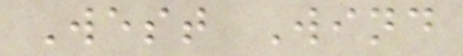West Wind
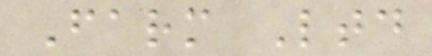Farm Ltd
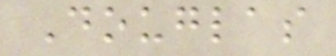Douglas
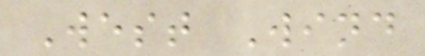West Wind
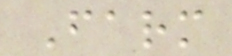Farm
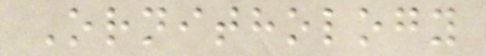Ornithology
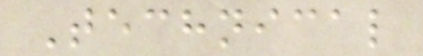Technical
